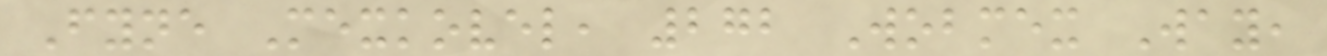Fyne Mexkovel, 272 Wobmex Way,
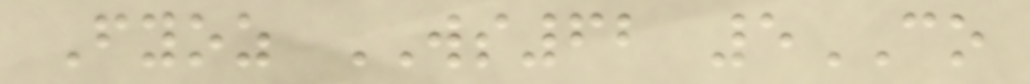Fyoz WS62 5CO
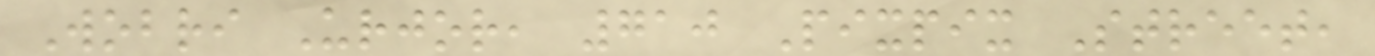Wobri Urjor, 710 Pixpix Street,
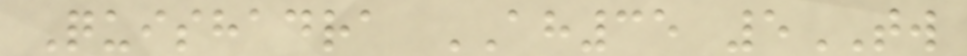Quishadra AH35 5TW
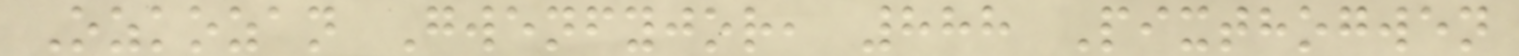Ozkozan Gwenfyjor, 888 Pixthogwen
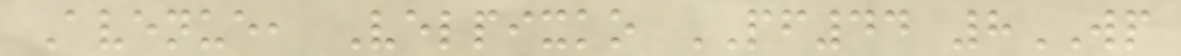Avenue, Velpixko PF44 8WP
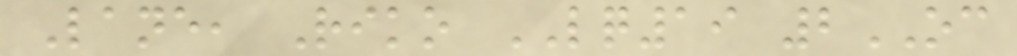Lane, Riko LQ19 2OC
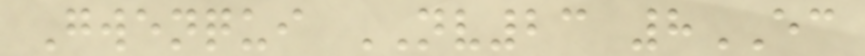Gwenqui NV23 8EC
